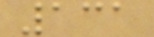131
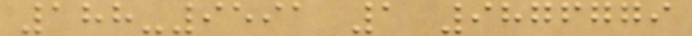188-9591 1 9876779
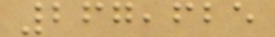267,625
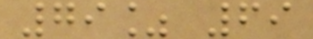79% 69
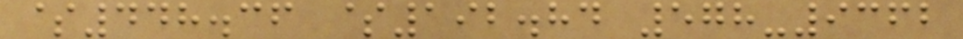$448.36 $192.84 578-9362
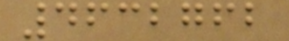4632762
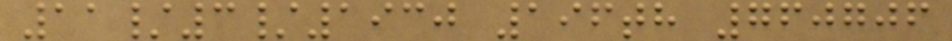11/3/1930 196th 760706
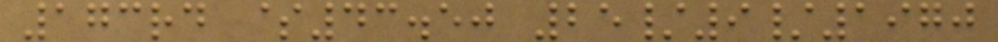173rd $43.50 25/9/1970
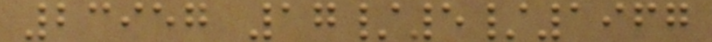23957 17/5/1967
